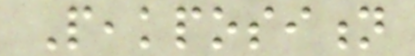Peakposition
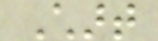Chart
